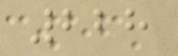228
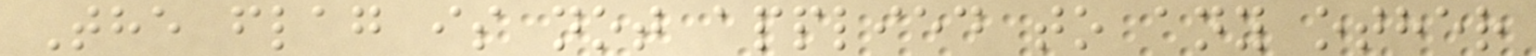The flag is not applied to any other
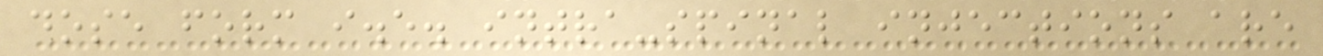dose form i.e. intra-spinal injections are
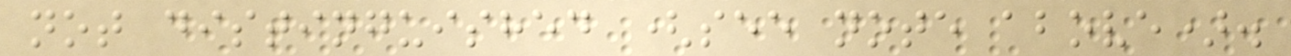not distinguished (see note above).
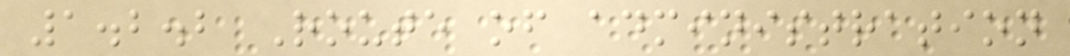1.2.2 Route of administration
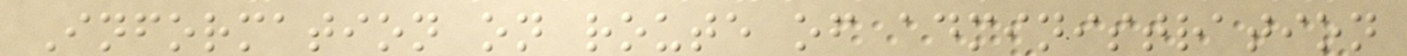Information on route of administration
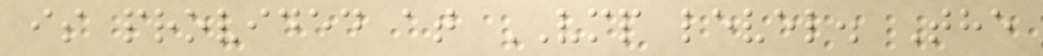is provided at VMP level. The
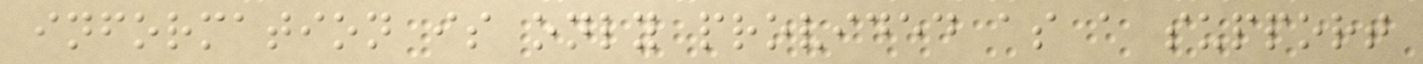information is only provided as a support
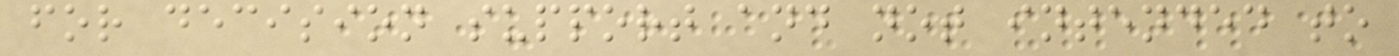for decision support and not intended to
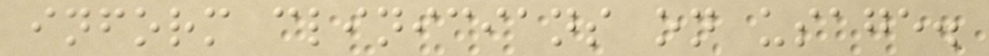inform clinicians on usage.
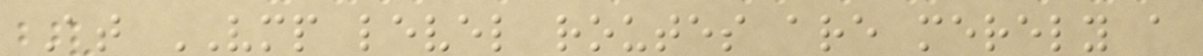At VMP level routes are merely a
